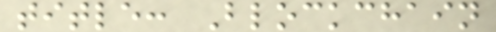title: Blockchain
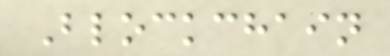Blockchain
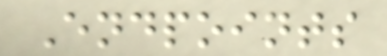Endpoints
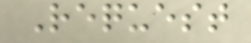Request
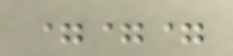===
